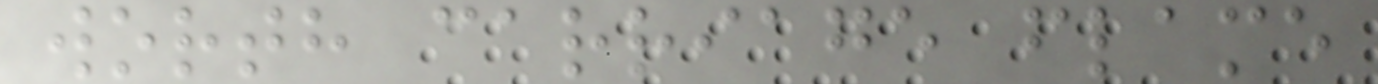worth carriage flame
